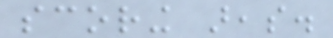scoring areas.
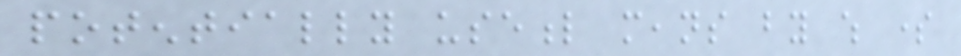potentially useful means by which some
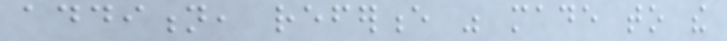addition, reference was made to the
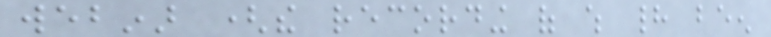webinar (the recording of which had been
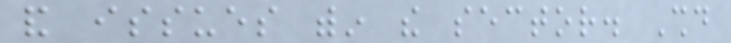and issues within the sector. Should
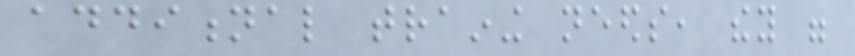additional training needs, they were
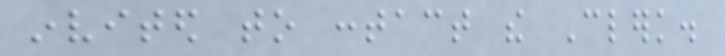invited to contact the Clerk.
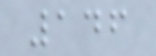146
